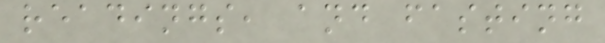readings, and fasting
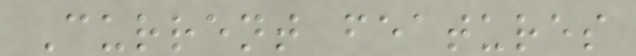Current features
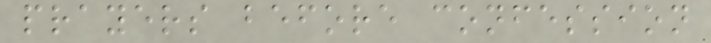prayers before confession
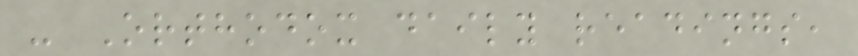- Orthodox daily readings,
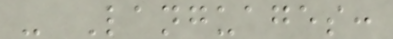- Languages:
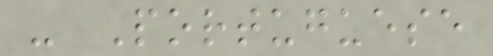- Portuguese
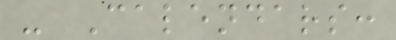- Calendars:
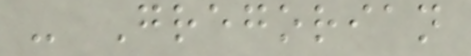- Gregorian
